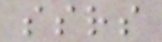ssrs
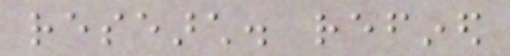research. refined
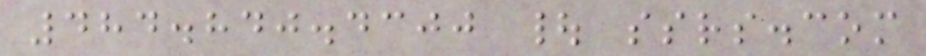484.840.4300 | ssrs.com
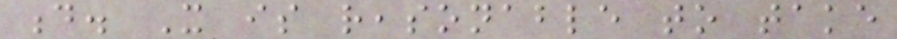d. It is reasonable to take
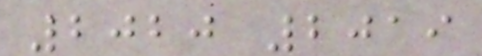2020 2019
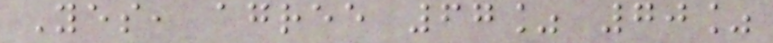Yes, agree 67% 70%
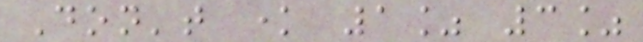Don't know 1% 3%
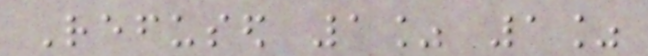Refused 1% 1%
